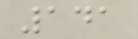141
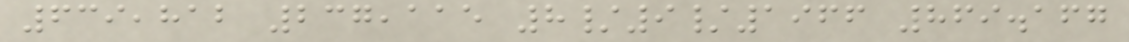639,812 237,115 8/9/1966 869.167
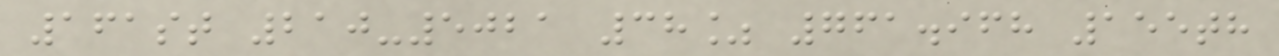161st 210-5021 38% 761.968 155th
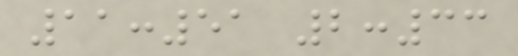11:51 2:33
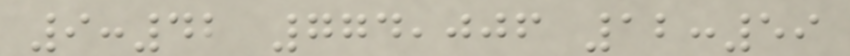9:42 774,006 12:59
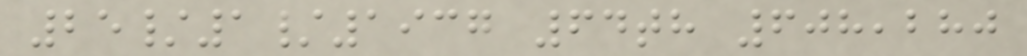25/1/1937 64th 608,280
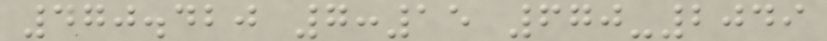470.420 7:15 670-2049
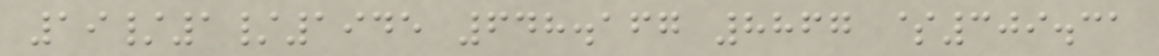19/1/1945 648.167 8867 $309.31
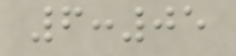6:05
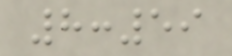8:59
